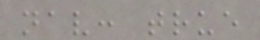nav: true
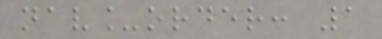nav_order: 1
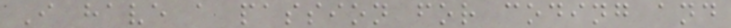I have a passion for coding and
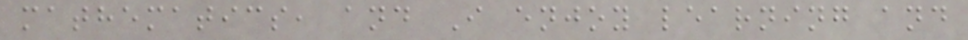mathematics, and I enjoy learning and
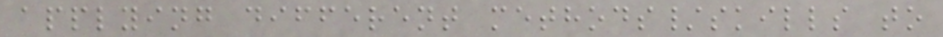applying different methods/skills to
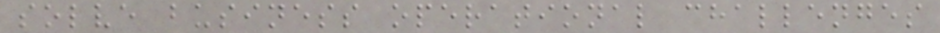solve business operational challenges
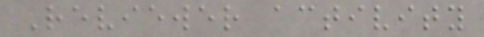Reviewer activity
